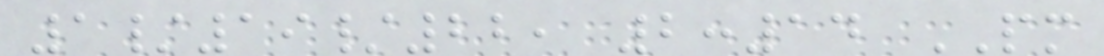1/19/22, 2:14 PM
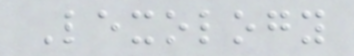Lexology
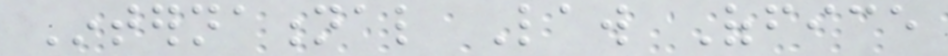International Law Office
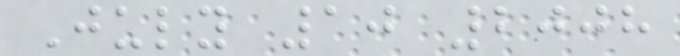July 10 2008
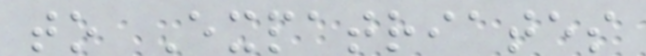to Expatriates
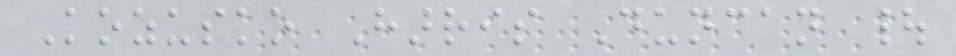Kozusko Harris Duncan |
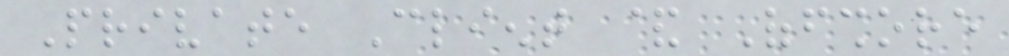Private Client & Offshore
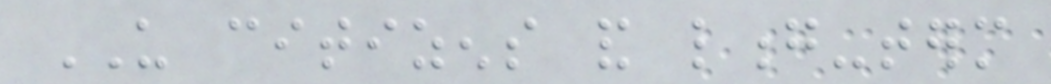US citizens and long-term
